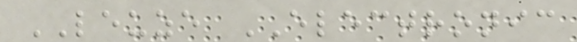LEUZE ELECTRONIC
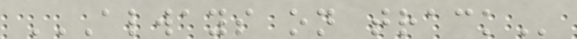ALWAYS ON TRACK
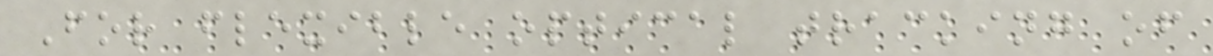For flexible optical tracking of
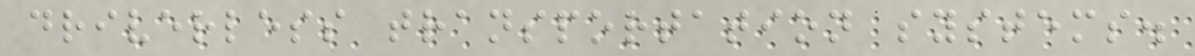driverless transportation systems.
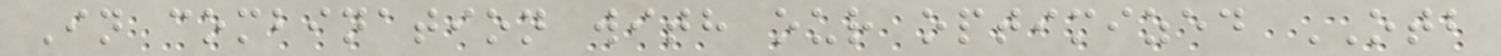In combination with our optimized OTB
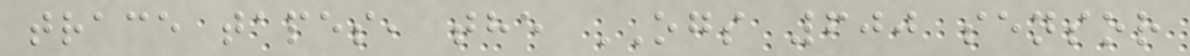trace tapes, the OGS 600 sensor
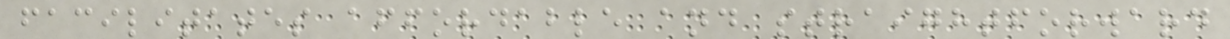facilitates affordable and straightforward
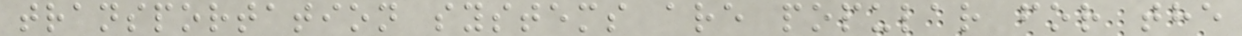transportation systems are popular for the
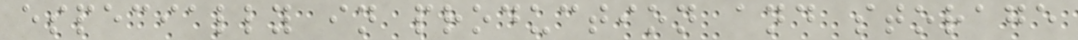especially in production and storage
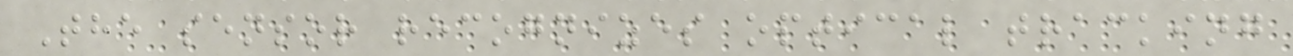The sensor recognizes optical tracking
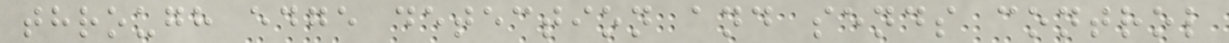through edge detection and sends control
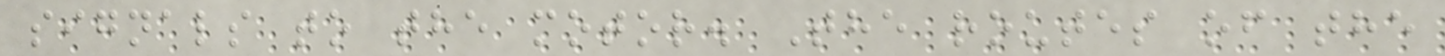signals to the motor. The routes of the
